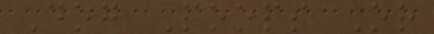Dog Poops Or
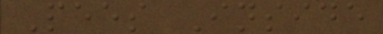Pees Inside
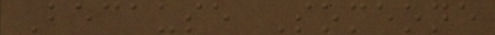Because Someone
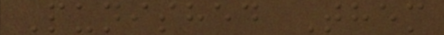Punished Them
